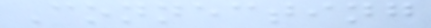Connecting
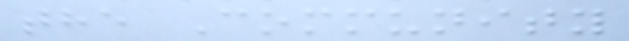the Community
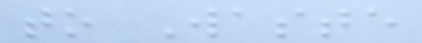to Waste
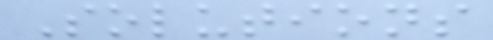Solutions
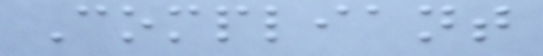Compliant
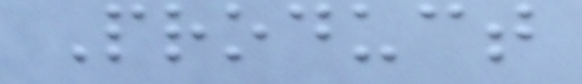Product
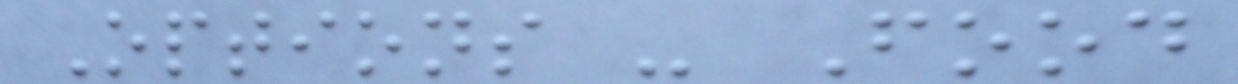Options - Food
